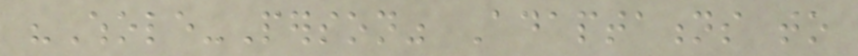"Whole-Person" Adaptations to
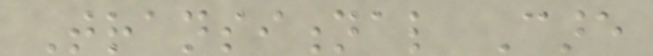Transitional Care
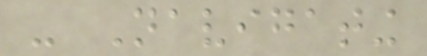- Navigating
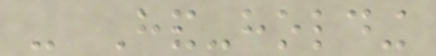- Hand-holding
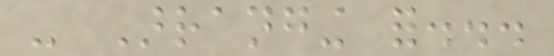- Arranging for...
